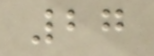27
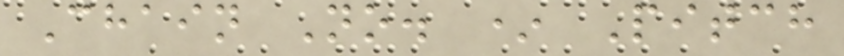Chain No. * Pitch
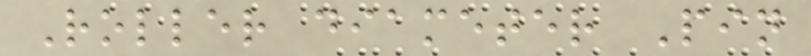Roller diameter Pin
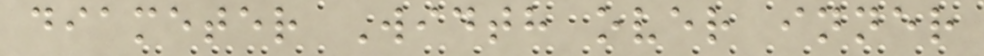diameter Width over inner
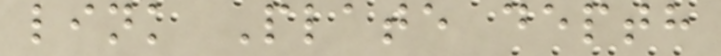link Plate depth
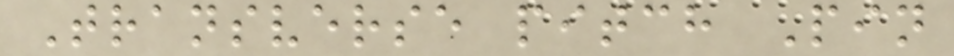Transverse pitch Pin
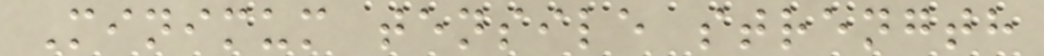Minimum tensile strength
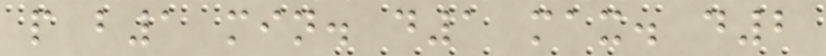p b1 min. d1 max. d2
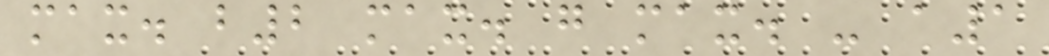max. b2 max. g max. - a1
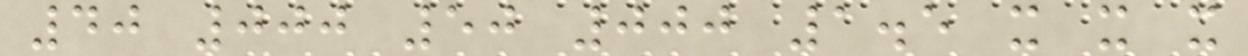40 000 50 000 1.5 x x x
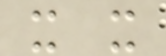x x
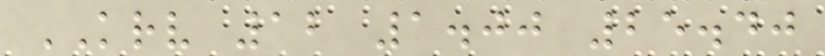KRV 12 1.00 25.40
